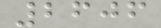2606
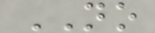NO
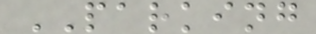PARKING
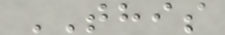THIS
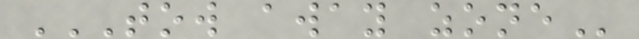TOW AWAY ZONE
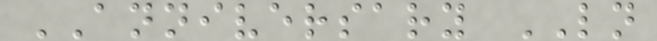ANNIVERSARY LN
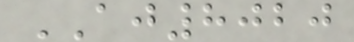AJ8020
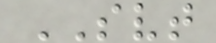SVT
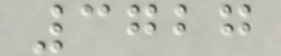3727
